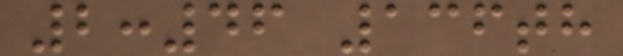2:46 136th
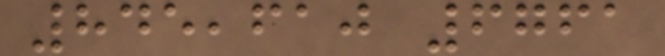845,610 6761
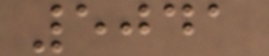5041
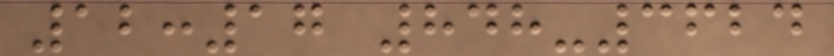12:17 848-3624
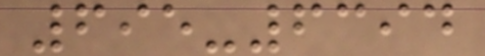695-6394
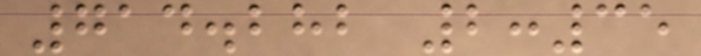714.282 2:35
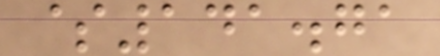$141.71
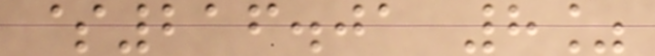$216.01 8%
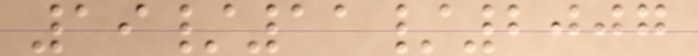19/11/2007
